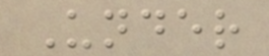Under
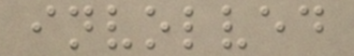involved
